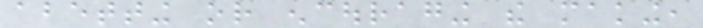abetting or encouraging the making,
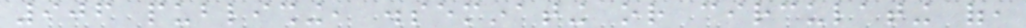906 publishing, disseminating or circulating of,
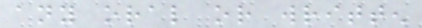any oral or written
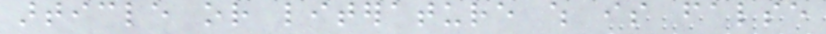article or literature which is false
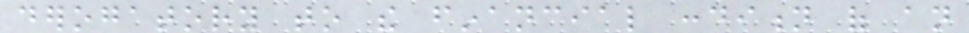derogatory to the financial condition of an
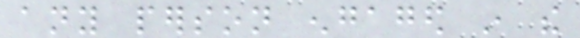any person engaged in the
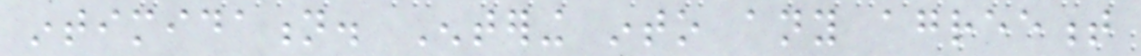intimidation. Entering into any agreement
